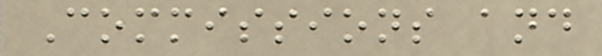Commissions and
